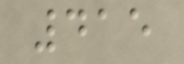415
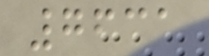7631
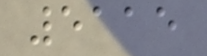5115
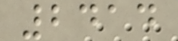2414
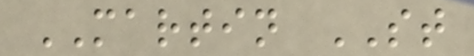MARTIN ST
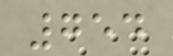754
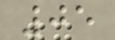05
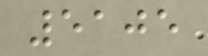5105
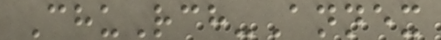ChuRch-Annex
